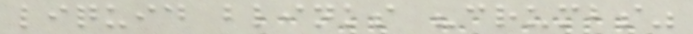liquid blinks "crumbs"
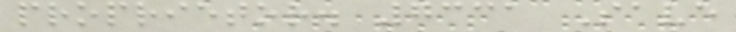proprietor. 7331 Save
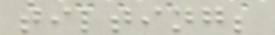tilting;
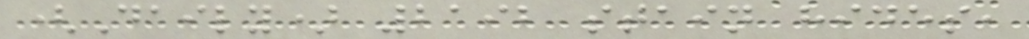(Daily) 2192 stain hides,
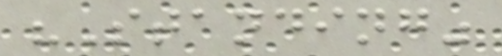"Standing"
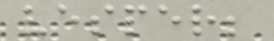vesper;
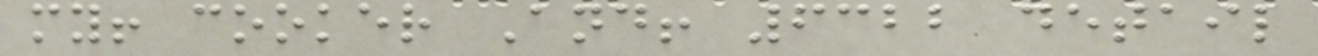my! cooker And! 6322 detail
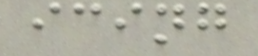icing
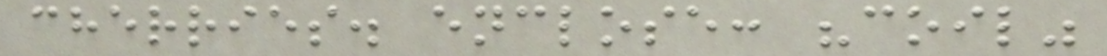cherries. enclose: "coil"
